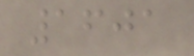1601
